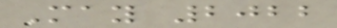May 2022
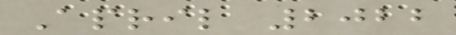April 2022
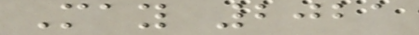May 2021
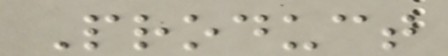Product
